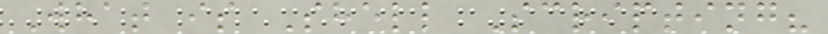What is Shell Scripting?
